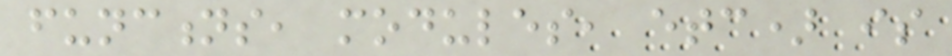functions, modules, etc) is
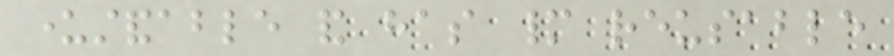understandable and has many reusable
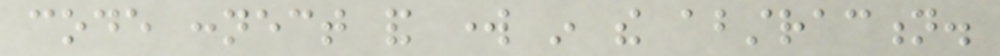code connect and work in the abstraction.
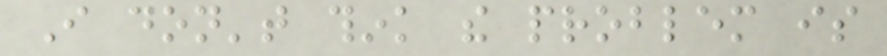I don't think the problem is
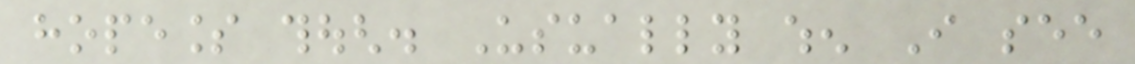hopeless though. Usually when I see
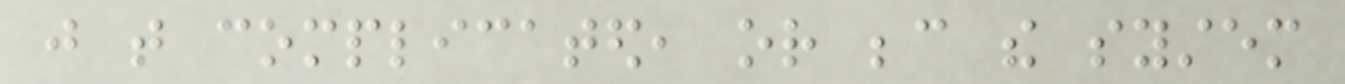just that complicated, or because the system
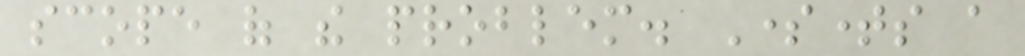scope of the problem. Sometimes a
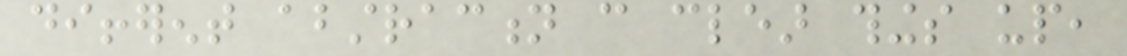different abstraction can clear things up,
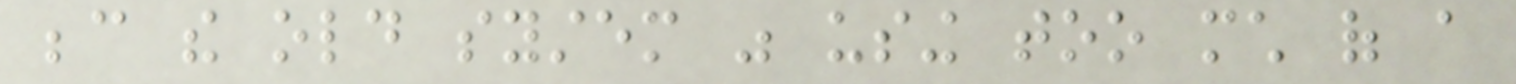because the old system was using too much of a
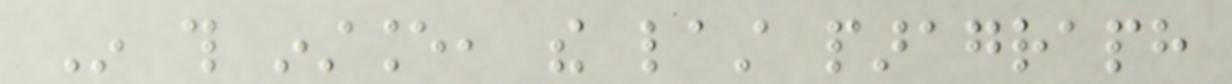In this instance, the last paragraph
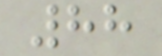88
